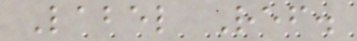Label Ref.
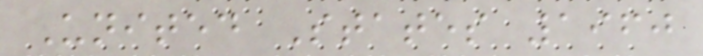United States 1960
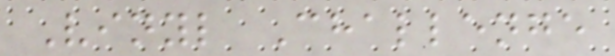Vinyl Challenge
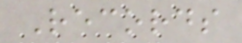Records
